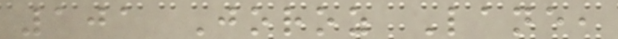101 Joroz Lane,
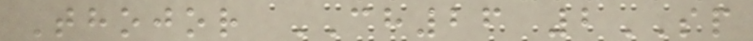Thojor CH26 2SP
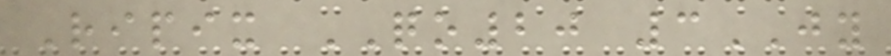Ripix QO20 3JY
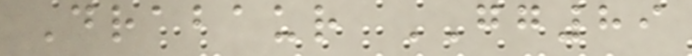Drabaur GG89
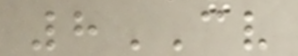8CV
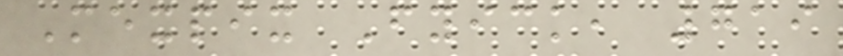Mexpix Fyick, 719
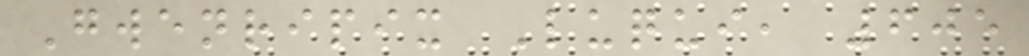Gwenripix Luqui, 605
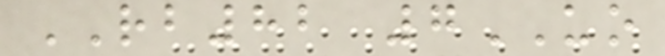RB82 7UO
